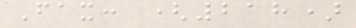Fax: (218)
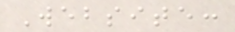Website:
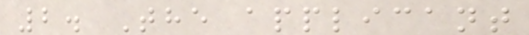2. The applicant
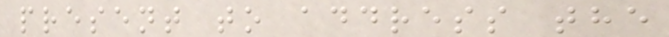present to address the
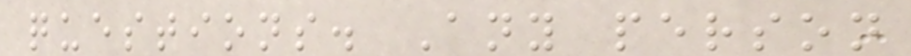questions. Any person
